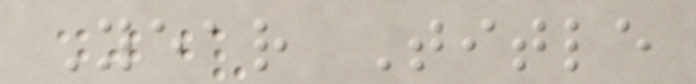Year Title
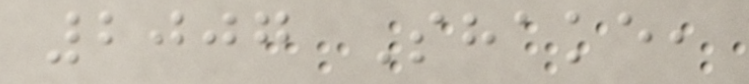2007 Shake,
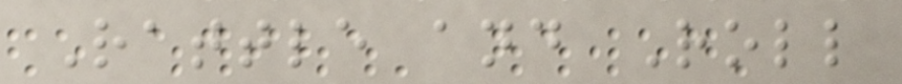Rattle and Roll
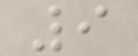9
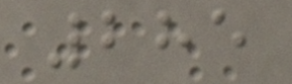285
